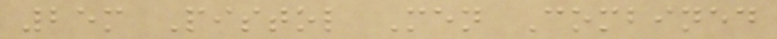25m Pistol Men Combined
